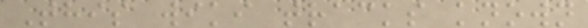This wiki tracks known
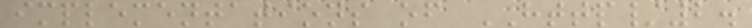implementations of HTTP/2.
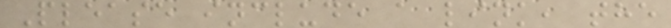Please include a link, the
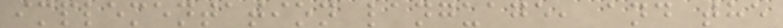implementation language, and the
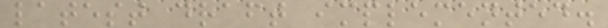latest draft implemented.
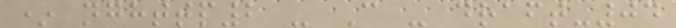* nghttp2 - C - draft-04
